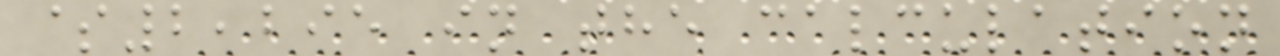$2,295 in the calculation
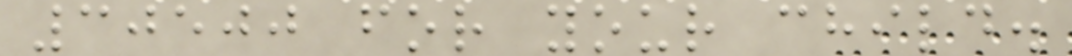30500 for your child.
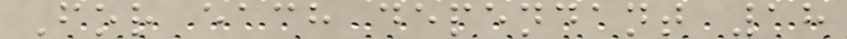For each dependant 18
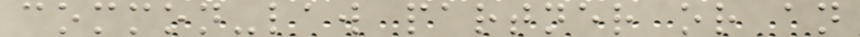common-law partner or an
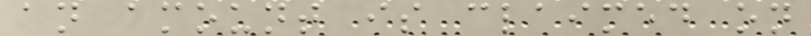an amount is claimed on
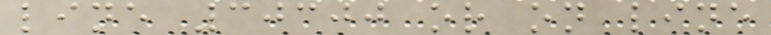line 30300 or on line
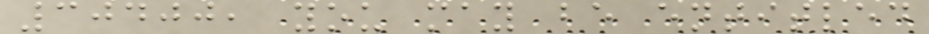30400, you may be entitled
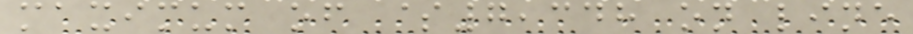maximum of $7,348 on line
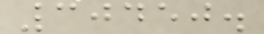30450.
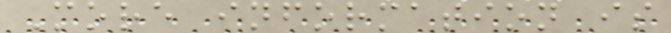More information is
